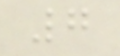7
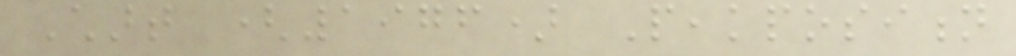Chart (1976) Peakposition
